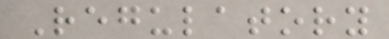Regulatory
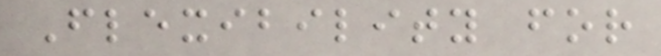Flexibility for
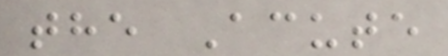the Acute
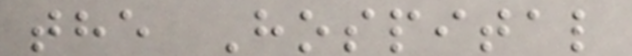the Hospital
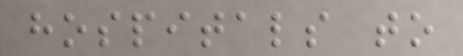hospitals to
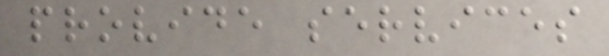provide services
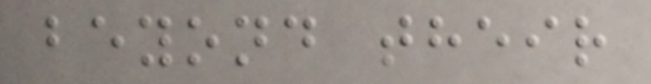beyond their
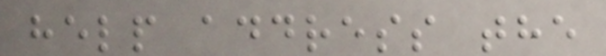help address the
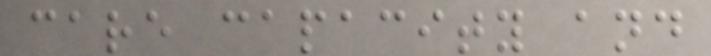care capacity and
